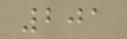201
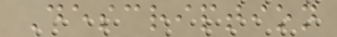Description
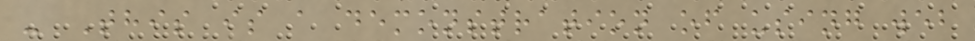- This is a demonstration of using web
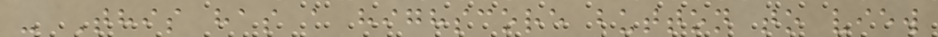- This has a highscore button to view
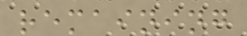remaining
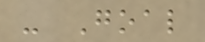- Goal
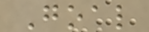Goal
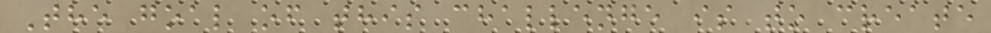The goal of this challenge is to create
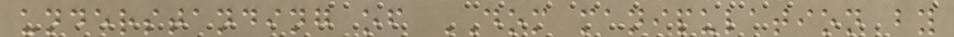understanding of DOM manipulation by
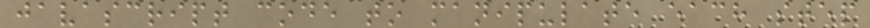javascript code to manipulate each step
